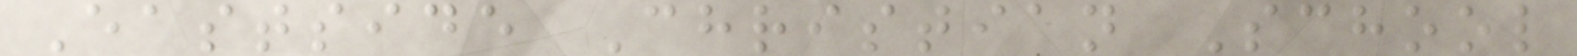Eastside Christian School
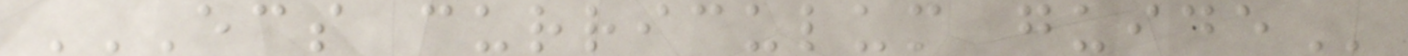ECS CURRICULUM GUIDE
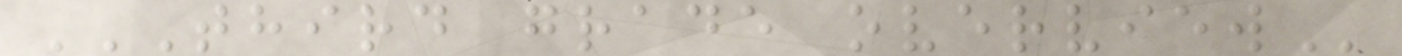THIRD GRADE OVERVIEW
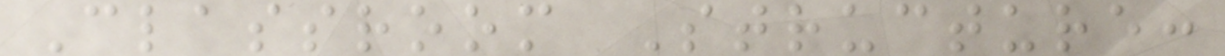Classroom Structure:
